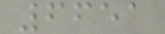6651
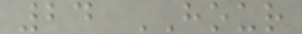24 HOUR
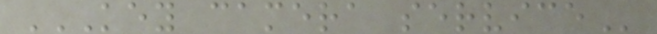KEY CAMERA SERVICE
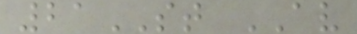21ST AV
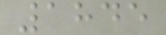1845
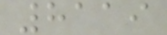8119
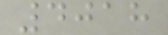4018
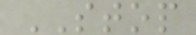STOP
